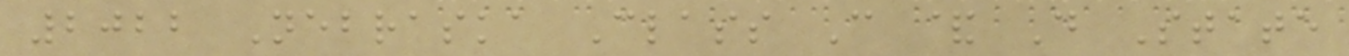2022 Nebraska Class C & D State
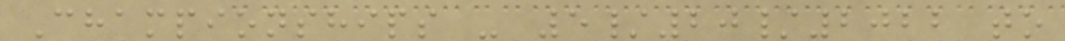Championships - 5/20/2022 to
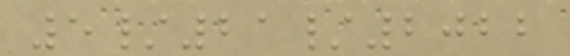5/21/2022
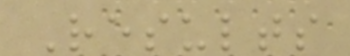Results
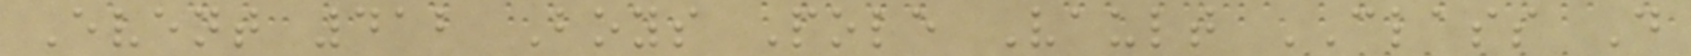Event 412 Boys Pole Vault CLASS D
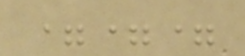===
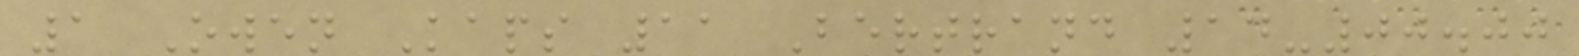1 Owen Kaps 11 Bertrand 14-00.00
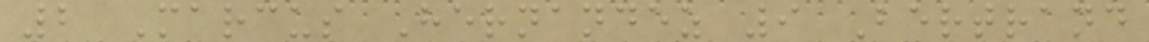2 Marcus Hernandez 9 Bertrand
